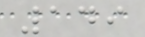149
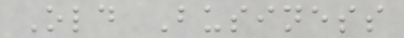Old Business
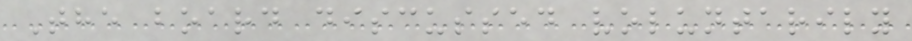The board discussed voluntarily
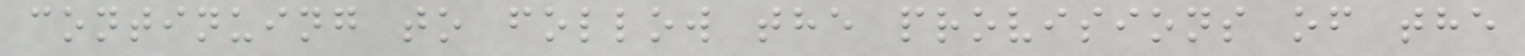continuing to follow the provisions of the
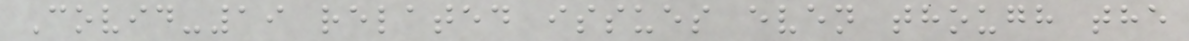Covid-19 related issues even though the
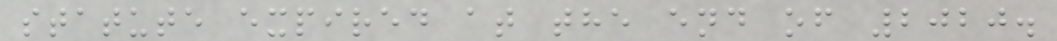statute expired at the end of 2020.
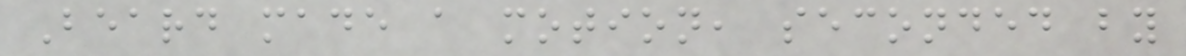Beard made a motion, seconded by
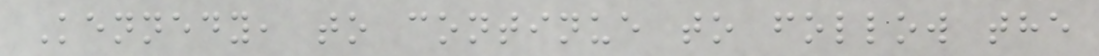Kennedy, to continue to follow the
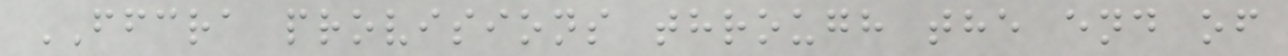FFCRA provisions through the end of
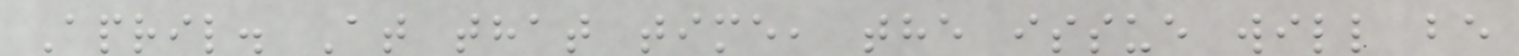April. At that time, the issue will be
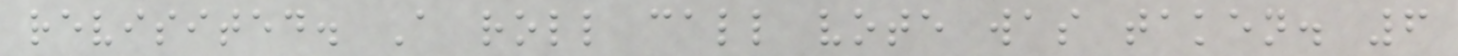revisited. A roll call vote was taken. 6
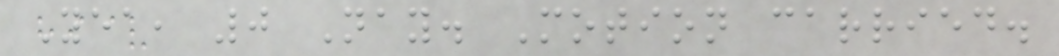Yea, 0 Nay. Motion carried.
